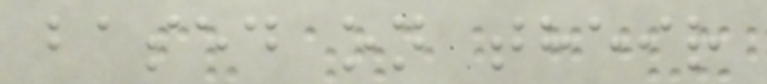based on their
